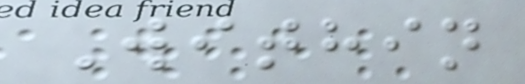Within
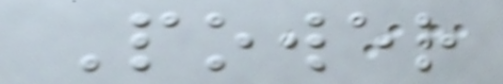Power
